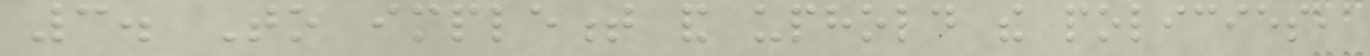3. To implement and uphold the policies,
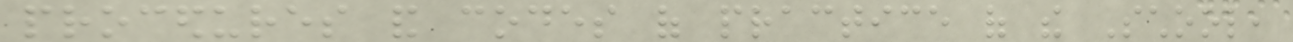procedures and codes of practice of the School,
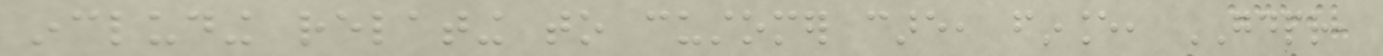including relating to customer care, finance, GDPR,
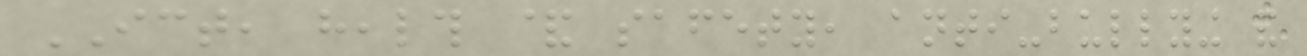ICT, health & safety, anti-bullying and
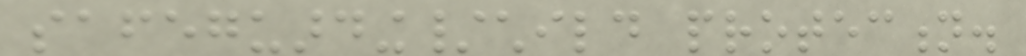safeguarding/child protection.
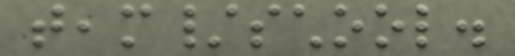team/school.
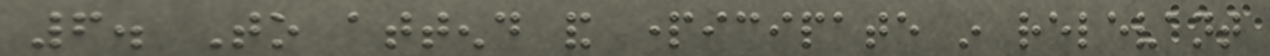6. To attend and participate in relevant
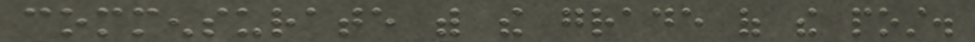commensurate with the grade of the post.
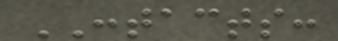CONTACTS:
